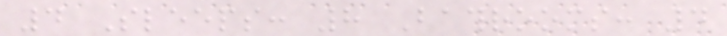4 Sleeps: 8 Bathrooms: 4
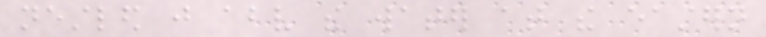nestled just above the water at the eastern
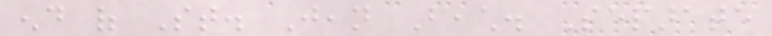end of St. Jean Beach. Separate
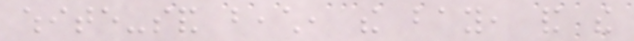white-sand beach, the bay, and the
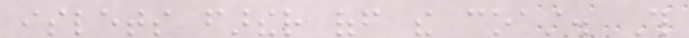islets farther off the coast. This
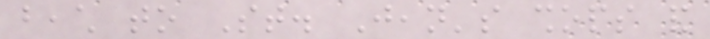beach to St. Jean's shops and
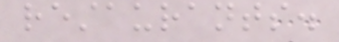restaurants.
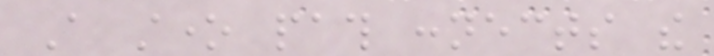A stone path connects the
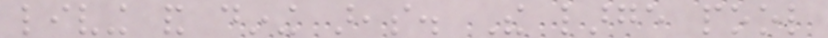living and dining areas. The large pool
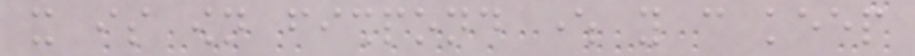it is own fishpond where you can keep
